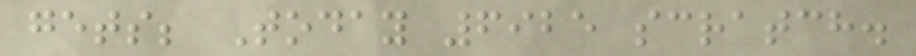gets; Today 6925 scratch.
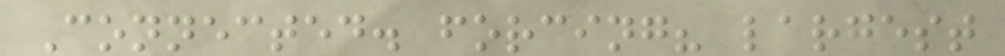Connected. forcing? largest
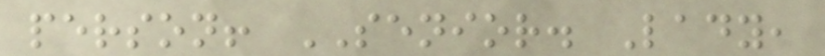person! SENIOR. Lady,
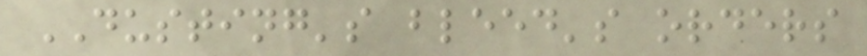DUSTING's bleed's orders
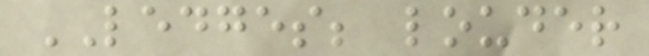LEDGES; louder
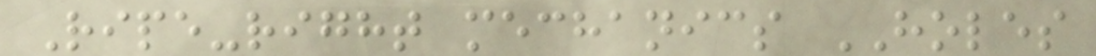Ripe-right mechanics HOLES
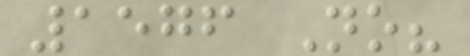1576 No?
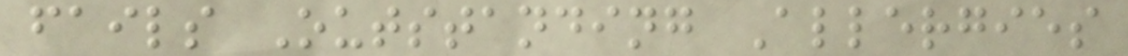fails Outstanding Allergies
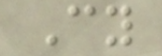Cy
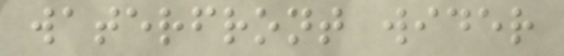waterfront wider
